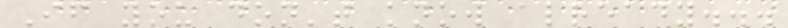If you don't know already...
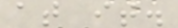at it.
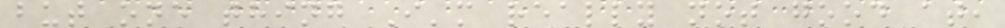but one thing I'm really not good at,
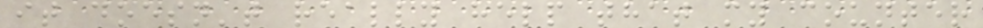it doesn't really help that my counter
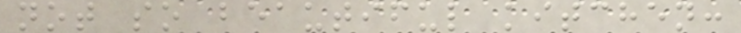not so beautiful kitchen:
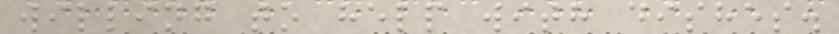willing to help with dishes.
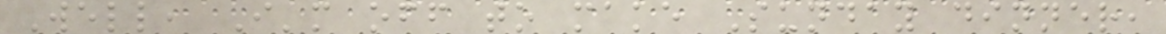Well, I'm off to make Sunday dinner,
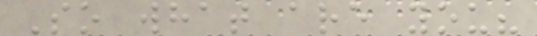So what are you?
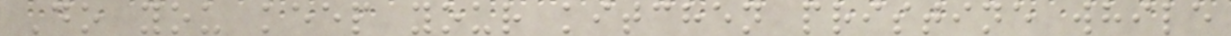Do you keep your kitchen pristine while
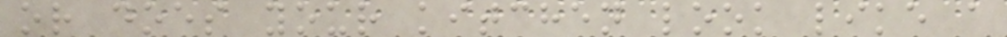or does your kitchen look like a
